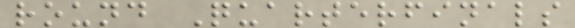round Quarterfinals
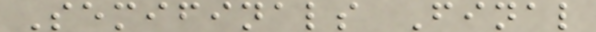Semifinals Final
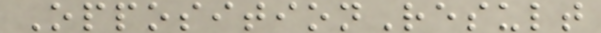OppositionResult
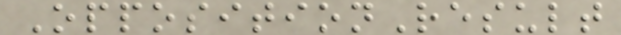OppositionResult
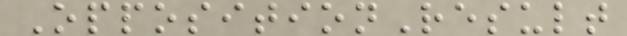OppositionResult
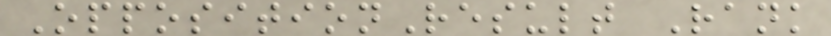OppositionResult Rank
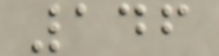146
